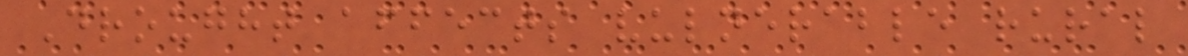Drought affects vulnerable rural
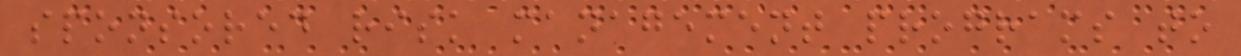sponsored risk management programs to
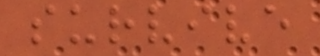survive
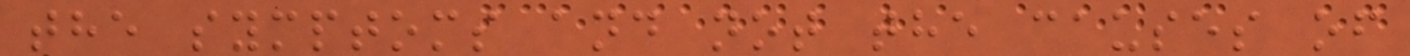the symptoms and not the causes of
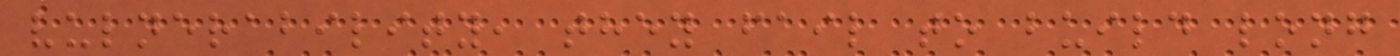vulnerability, they fail to build long
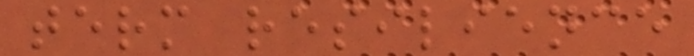term resilience
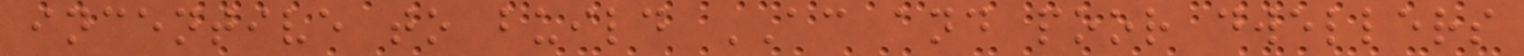incentive to build AC and poor dwellers
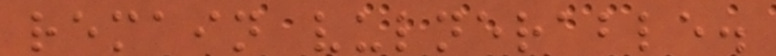remain vulnerable.
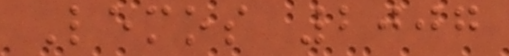Lemos 2007
